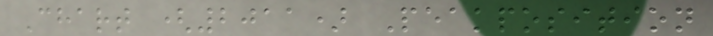Chart (2011) Peakposition
